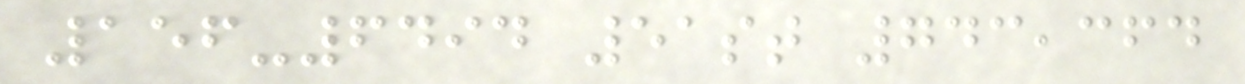156-6494 51st 743,364
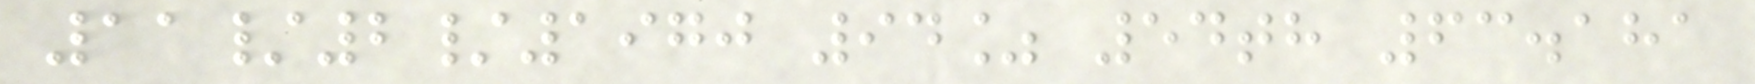11/2/1970 94% 54th 63.181
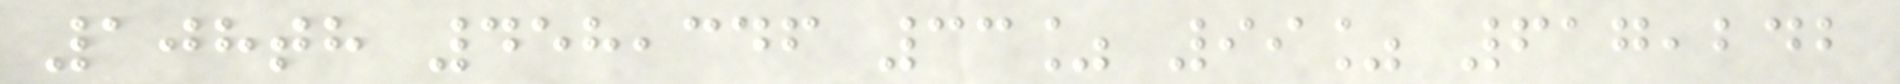108th 458,346 33% 99% 617,242
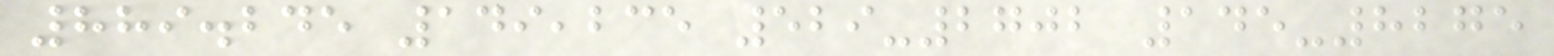889.245 149,235 529-2702 145-8275
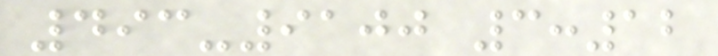493-9100 3:12
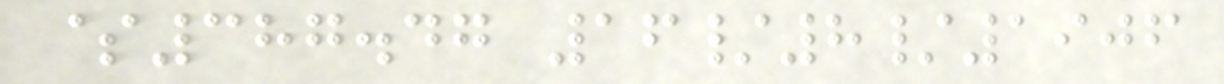$387.47 16/8/1906
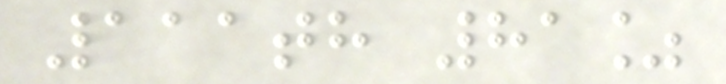111th 81%
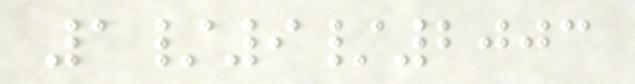1/9/2003
